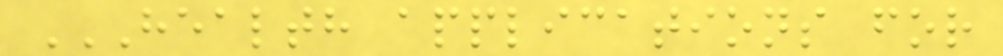HEALTH APPLICATIONS FOR
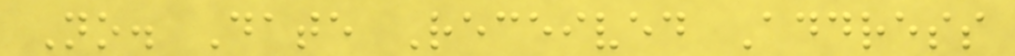No. Date Received Address
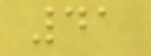41
